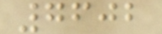7602
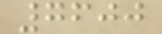7600
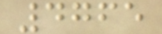4765
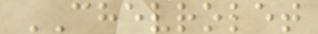CHEVROLET
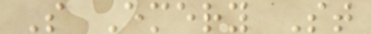S Emery St
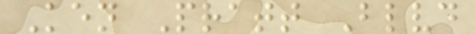Ken Pratt Blvd
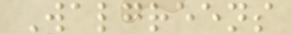Walgreens
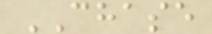CHASE
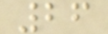26
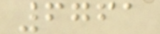6761
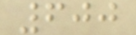600
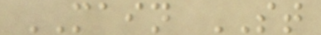MAIN ST
